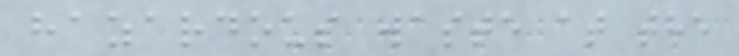hazardous waste at the
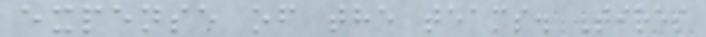expense of the teams. Tires
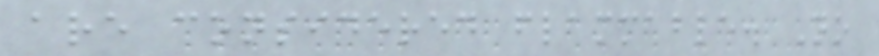are considered flammable. No
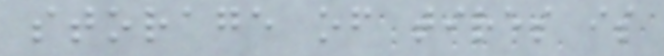storage of tires is
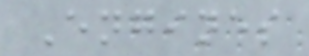Engines
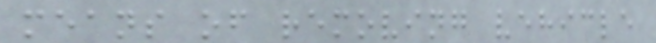means of removing vehicle
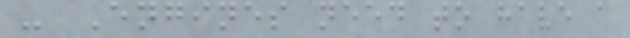- Engines need to have a
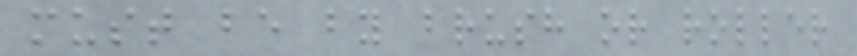must be by brush or roller
